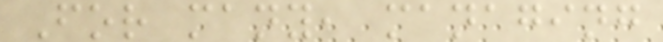For many, managing
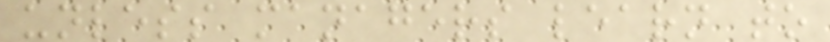unless managers learn to
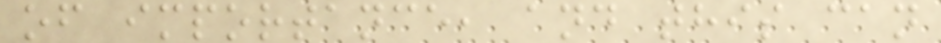of importance, and this can
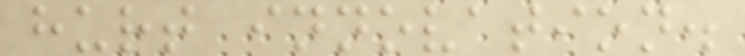hurt innovation.
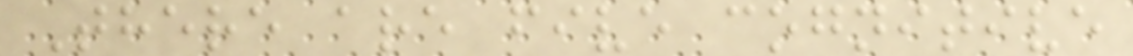There are five cognitive
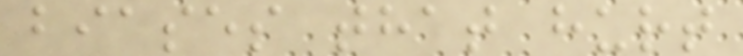biases that hurt
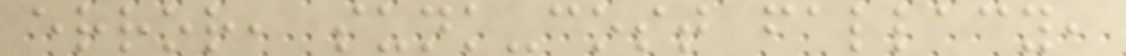error, sunk-cost fallacy,
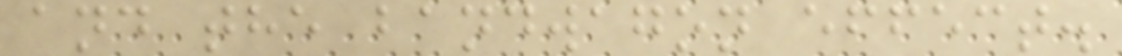and the bandwagon effect.
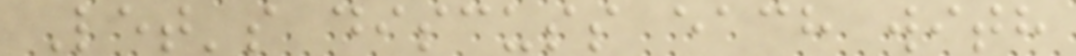Let's discuss each with
